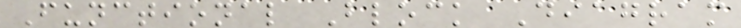Functional Block Diagram
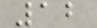12
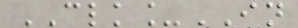CLK_IN
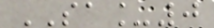SA_0
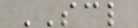SCL
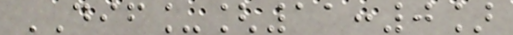DIF_[11:0]
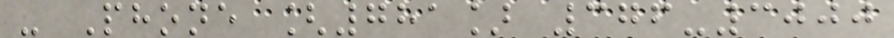- Phone [781] 376-3000
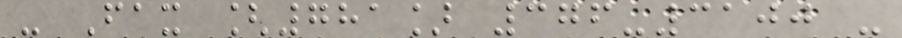- Fax [781] 376-3100 -
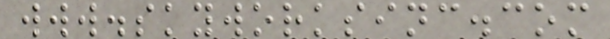www.skyworksinc.com
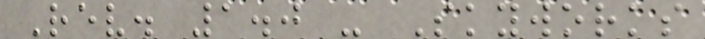Rev. 1.0 - Skyworks
